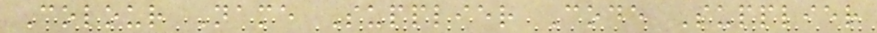Colour Name Supplier Code Supplier
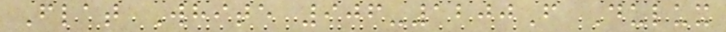Flat White 906-1200F Dulux
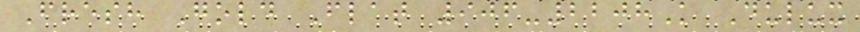Fresh Gold Flat 906-2208K Dulux
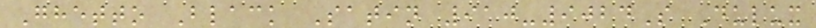Ghetto Black Satin 910-9024S Dulux
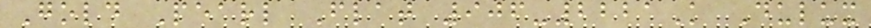Gold Pearl Flat 906-2221K Dulux
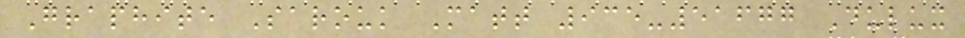Graphite Sarouk Matt 935-51677 Dulux
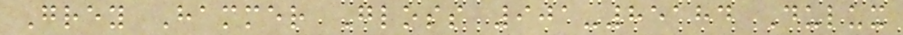Grey Hammer Gloss 901-85184 Dulux
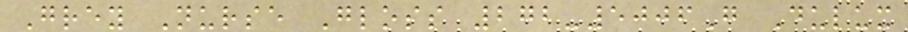Grey Nurse Gloss 272-5006G Dulux
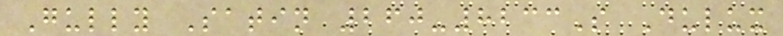Gully Satin 260-8233S Dulux
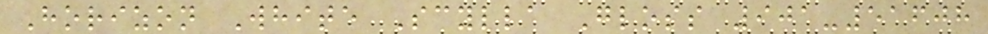Horizon White Scylla Gloss 901-51608
